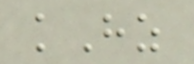kHz
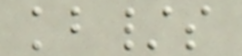kb/s
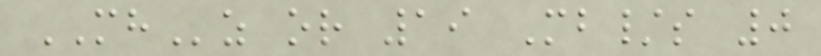MHz or 19 Mb/s 0
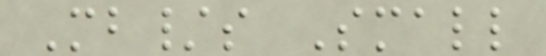Mb/s Small
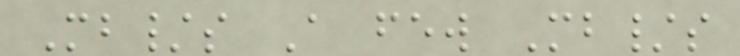Mb/s A few Mb/s
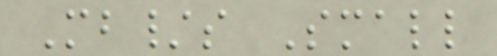Mb/s Small
